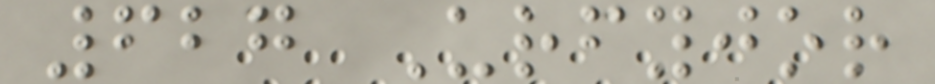627 Urfyjor
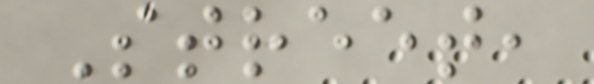Street,
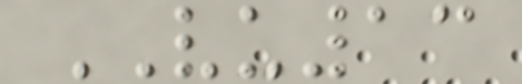VU13
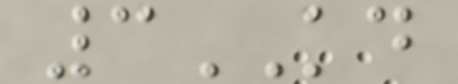3KD
